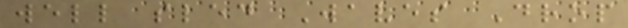well sled Waves Drop
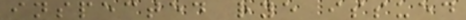inspected rye issued
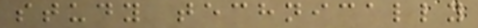study technically
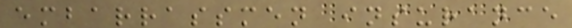embarrassmen insurance
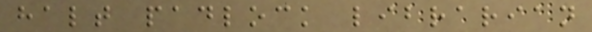halt padlock librarian
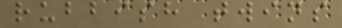rubbish twins
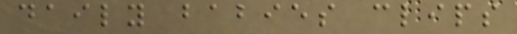daily babies clips
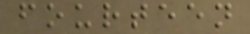fourteen
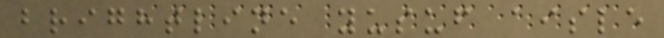brightline yusuf aisle
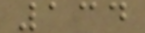134
